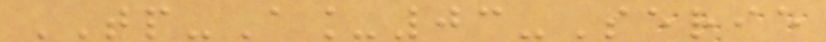TP-A_03-Serie
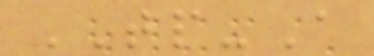TP-A
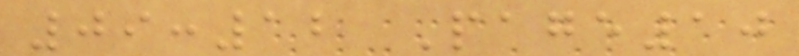09:12 Page10
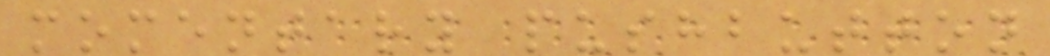momentary pushbutton
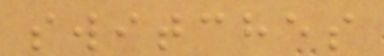switches
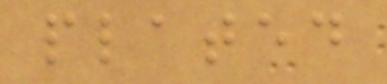plated
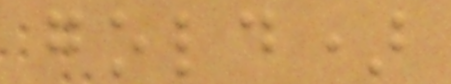gold)
